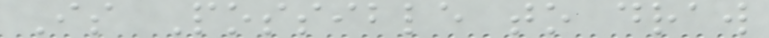Is Possible to draw
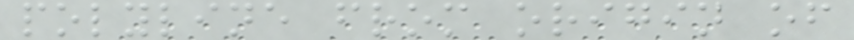polyline from origin of
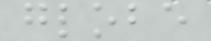globe
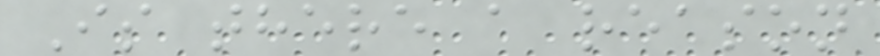Is there a reason
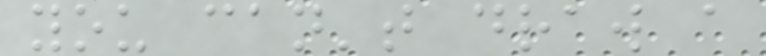you can't draw a
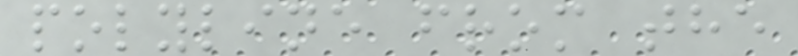polyline from the
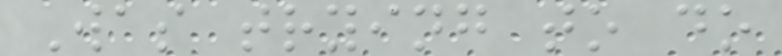Was trying to do
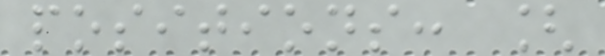positions: [
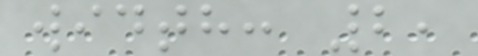width: 2,
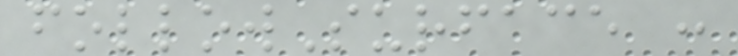followSurface :
